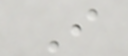I
